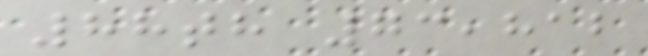88th 73,812
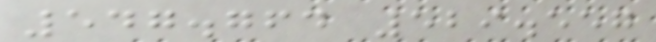547.764 529.557
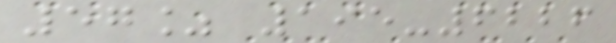57% 195-6226
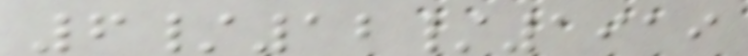6/12/1919
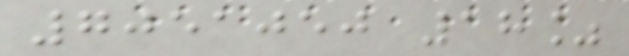7051050 18%
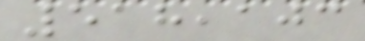518,103
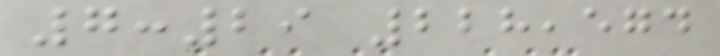7:29 228,574
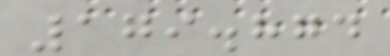179.874
